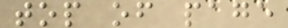top of page
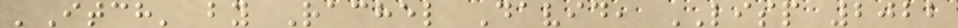'Itch' by Rachel David, LISP 2022
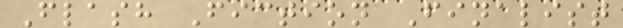Flash Fiction Finalist
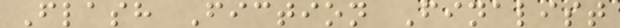Flash Fiction Finalist
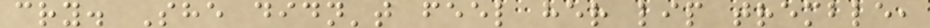cry. She didn't feel her lip tremble,
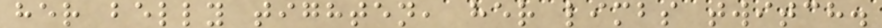her belly tighten, her limbs twitch.
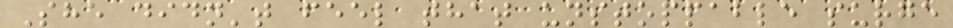She didn't feel that unstoppable surge
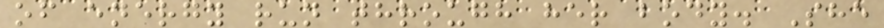of energy run through her body. She
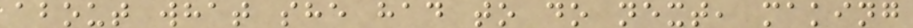about what she had to do next, making
